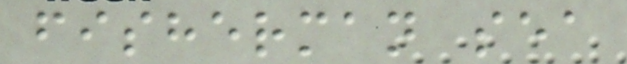fisherman sea
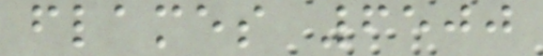flames 6500
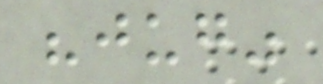"jug"
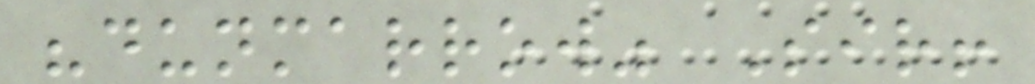"dunmarrow" Sir!
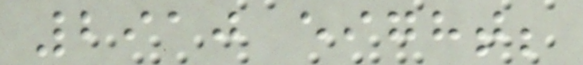2910 eight;
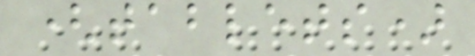(tablets)
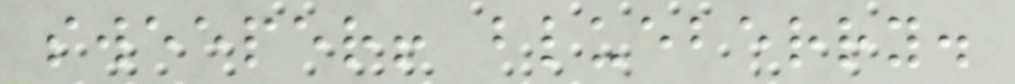sweeper! blueberry.
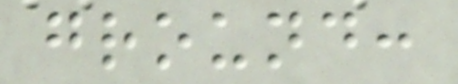ground:
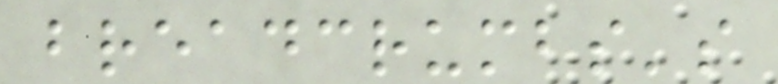breadcrumbs's
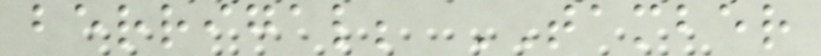berrigal; TAMBER
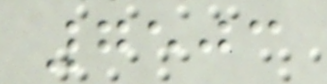7503
